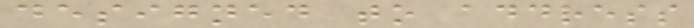designed to address
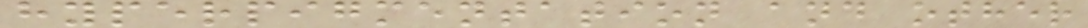hyperpigmentation and other
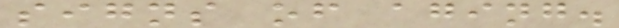signs of aging.
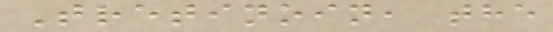Tretinoin, the
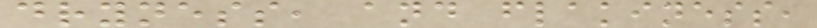dryness, and flakiness,
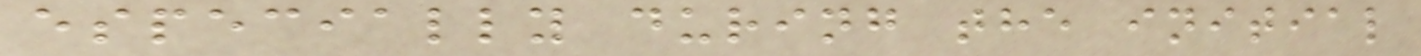especially during the initial
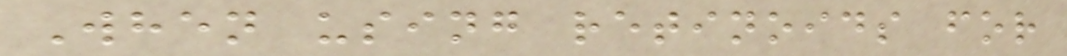When using retinoids for
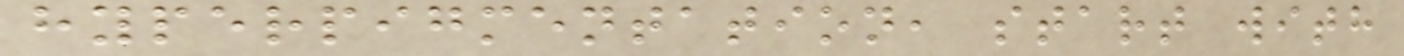hyperpigmentation, start with
